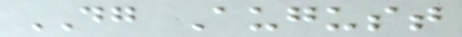DG August
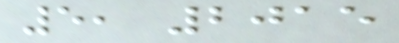5, 2015
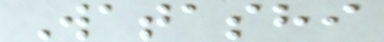Watashi
